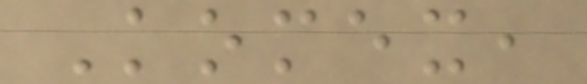Komex,
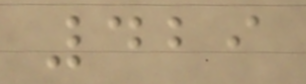429
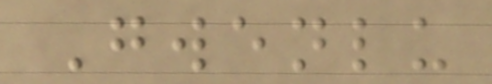Gwenlu
